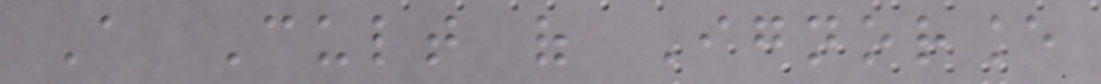A Cult of Ignorance
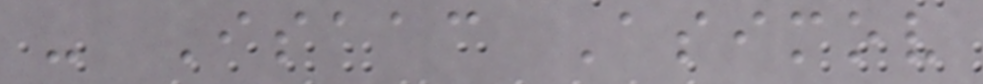- Isaac Asimov
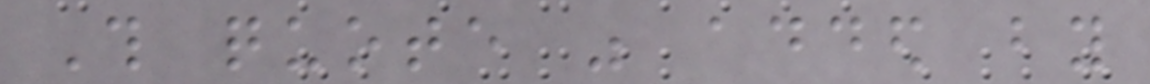This quote was added by
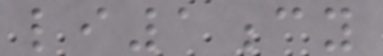li1cy
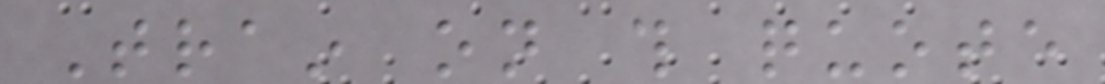Train on this quote
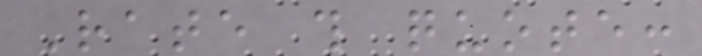Rate this quote:
